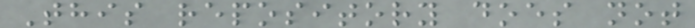This repository does not
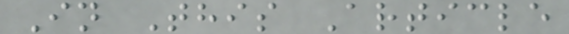In This Article
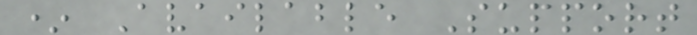* Available Support
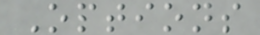Options
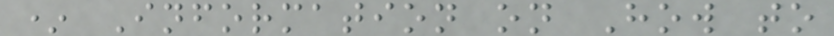* Information on How to
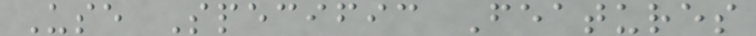Use Specific Features
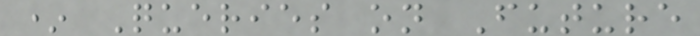* Queries on Future
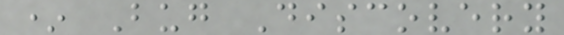* Bug Discovery
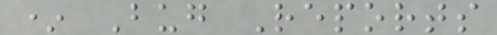* Bug Reports
